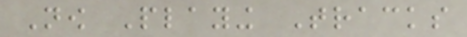Now Playing Tracks
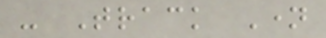- Track Name
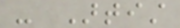- Artist
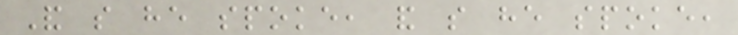And so he spoke, and so he spoke,
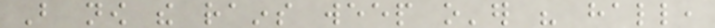But now the rains weep o'er his hall,
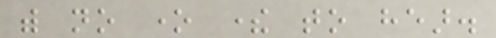with no one there to hear.
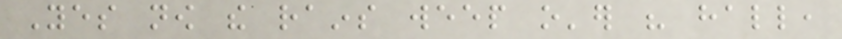Yes now the rains weep o'er his hall,
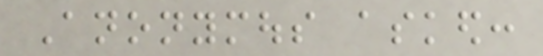Anonymous asked:
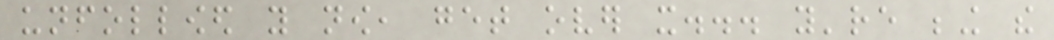unfollowed you now, get over it... you're being the
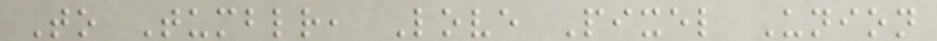To Tumblr, Love Pixel Union
